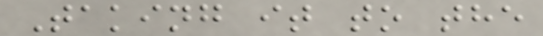Taking it to the
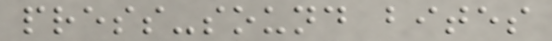press-sound bites
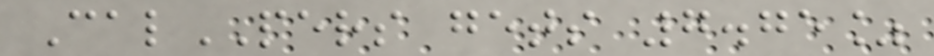CalPERS gets 7.75%
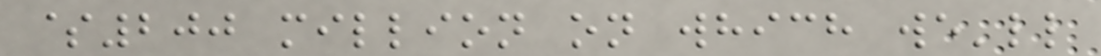$200 million on which we'll
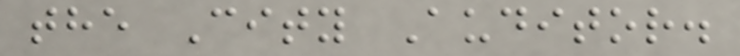the City Auditor.
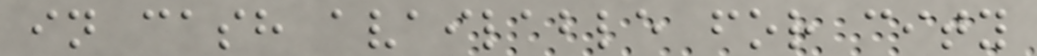in cash available for city
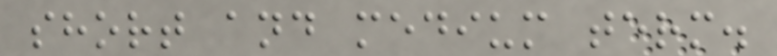short and medium term.
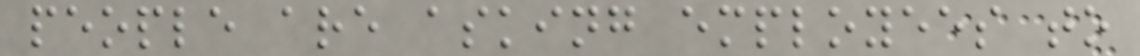people are asking employees to
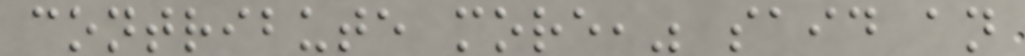contribute more," said an
